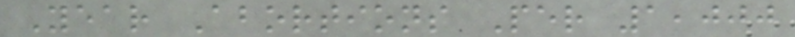Year Abortions Per 1,000
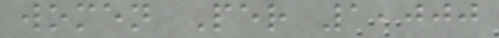women Per 1,000
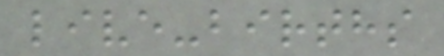live-births
